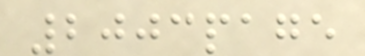2003page
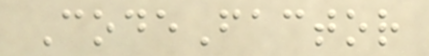CodeFactor
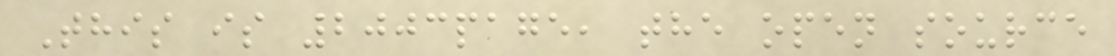This is 2003page, the open source
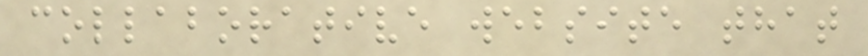collaborative website that
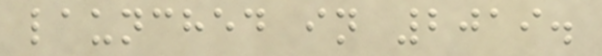launched in 2019.
